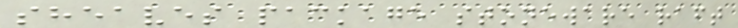sheaves package stoneware raft
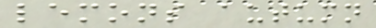lemons autumn
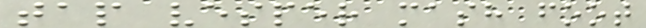tap vesper mash foot
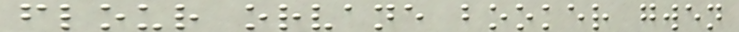flour orvane booker gwen
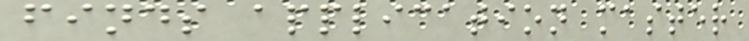finds application master
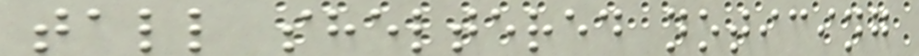tall sheltered noticing
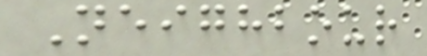Neighbour
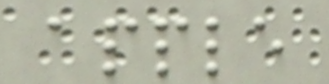apple
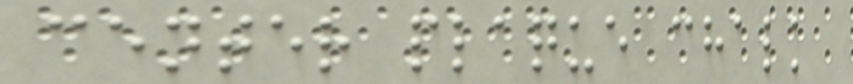center plaque chalk
